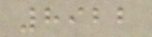8922
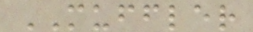MUFFLER
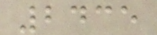2435
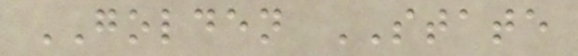GOLDEN STATE
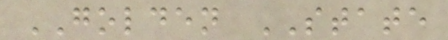GOLDEN STATE
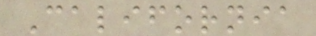California
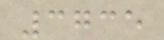3735
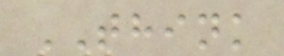THINK
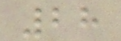28
